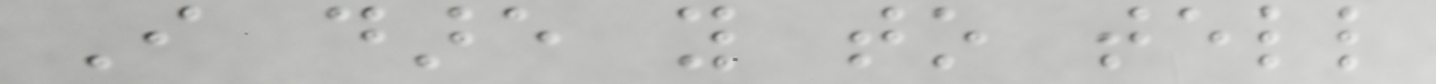I dare you to tell
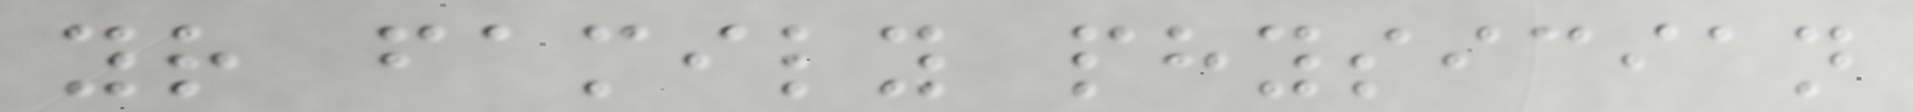your family physician
